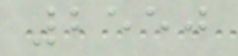2550
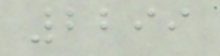2299
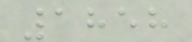1858
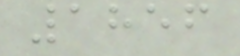1856
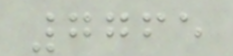7765
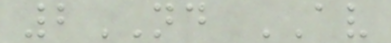2ND AV
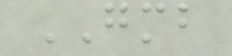GMB
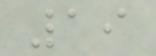19
